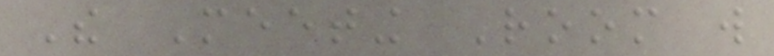The Meeting Room will
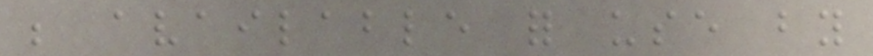be available for use by
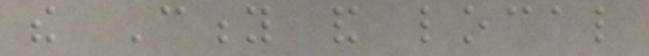the City and local
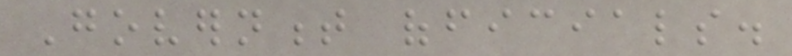Government officials.
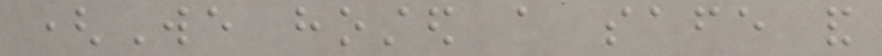(We hosted a safe and
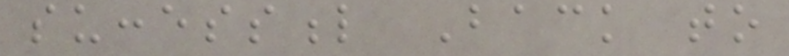successful Back to
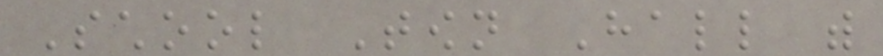School Town Hall with
